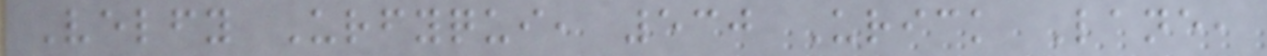Velfy Urfyqui, 530 Urick Lane,
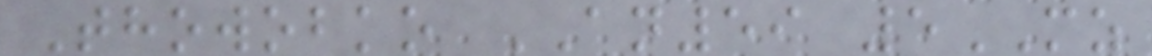Thowobko AN59 5MZ
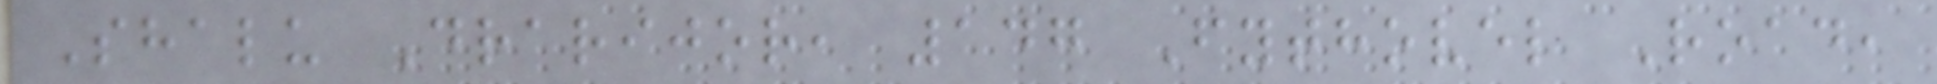Shalu Drarijor, 147 Fythovel Road,
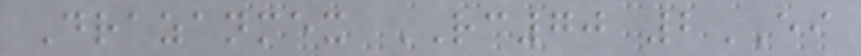Drazanmex RC70 2EI
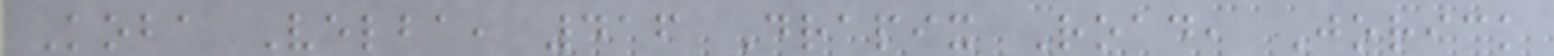Koba Velba, 416 Drapix Road, Jorick
